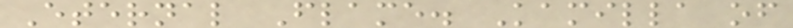Eternal Flame. Kamilla of
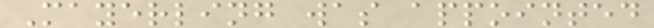Mayerling was appointed
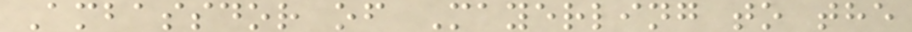Ambassdor of Mayerling to the
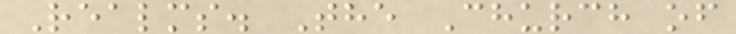Realms. The Church of
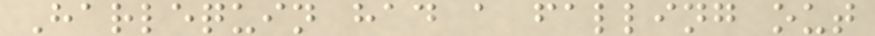Harlequin had a falling out
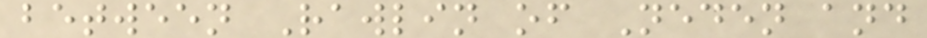between Rawlin of Neden and
